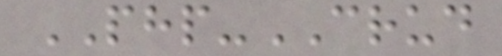PHP-CRUD
